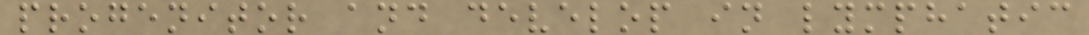progenitor and develop in lymphatic
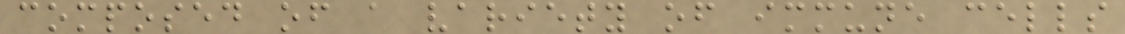composed of a variety of immune cells
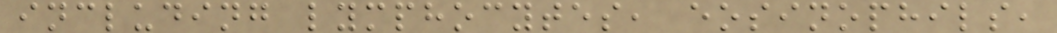including lymphocytes, eosinophils,
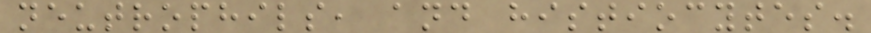neutrophils, and histiocytes.
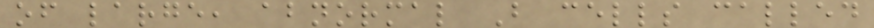of large, abnormal B cells called
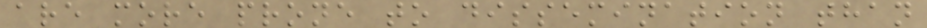are more prone to dissemination than
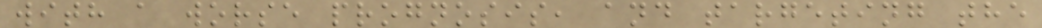with a worse prognosis, and targeting the
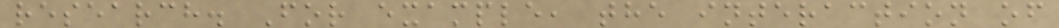research. For example, the interaction of
